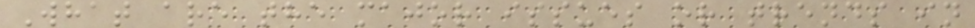What are the major issues or trends in
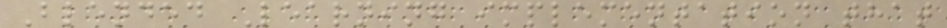Blended Learning implementation that
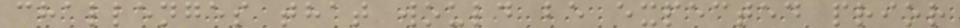challenges that would be expected prior
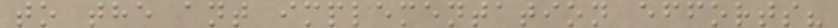to the ant implementation efforts?
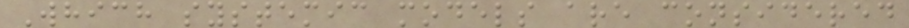Which systemic models are considered
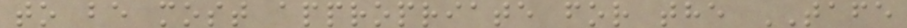to be most appropriate for the TAFE
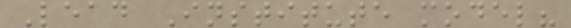Lead Institute model?
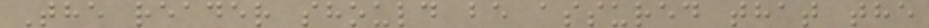The reader should be assured that the
